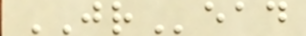JRead
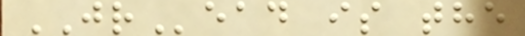JRead is the
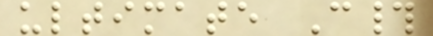ultimate C#
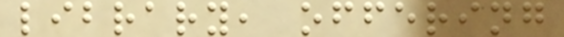library, offering
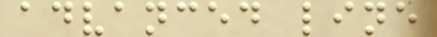advanced line
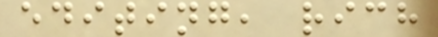editing, rich
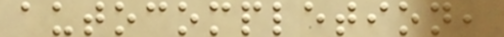autocompletion,
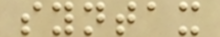syntax
